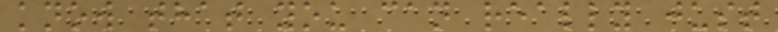know that you can really just
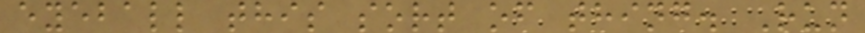eyeball this sort of thing. Run
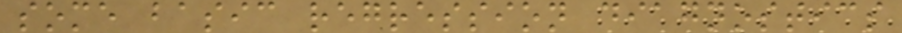some basic regression diagnostics
